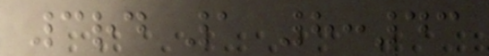3rd 1 8:43
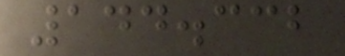144.332
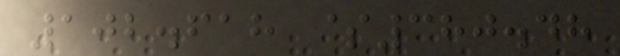102.618 $380.48
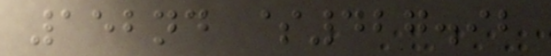152nd $427.92
